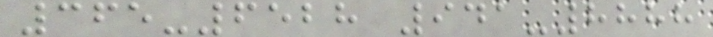365-6528 941-8888
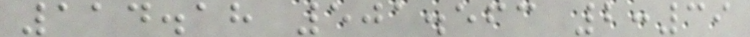114.18 501.563 2:39
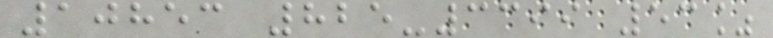10853 825-3399 53%
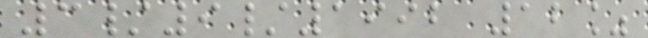3/9/1992 12%
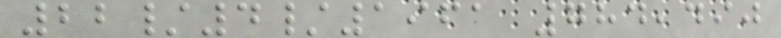22/4/1961 784,490
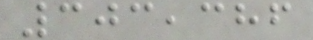303,386
